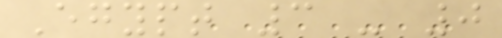Egypt 3 - 0
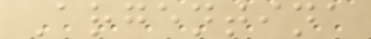Argentina
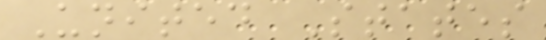United States
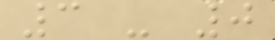3 - 0
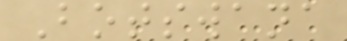Botswana
